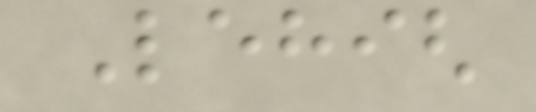Lehigh
